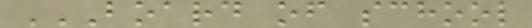BOARD OF SCHOOL
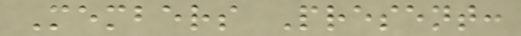Members Present:
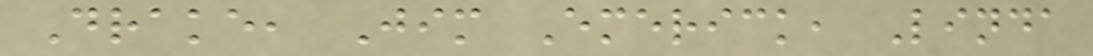Drake, Jim Emerick, Linda
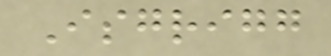Isgrigg
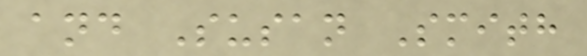and Susan Smith
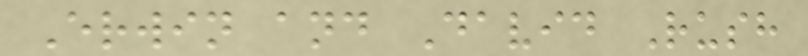Erwin and David Rush
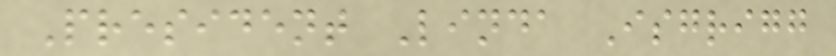President Linda Isgrigg
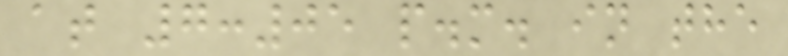at 7:05 p.m. in the
